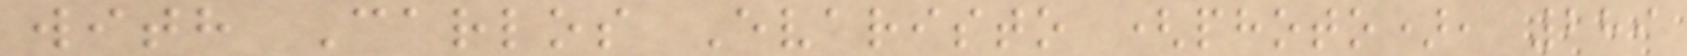with Carlos Evaristo (photo), 289
